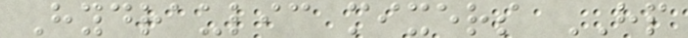Hydraulic mixers HP
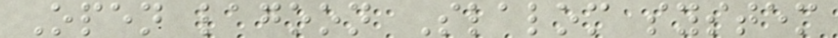Open lagoon Slalom system
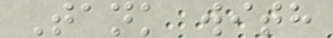Tank with
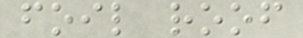foil roof
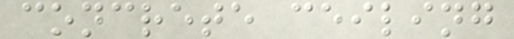concrete ceiling
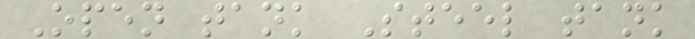Open tank Steel tank
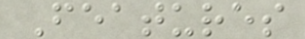Features
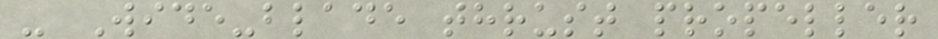- Wide-blade thrust propeller
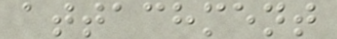attachment
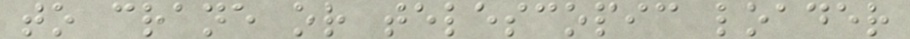to crane or telescopic loader
